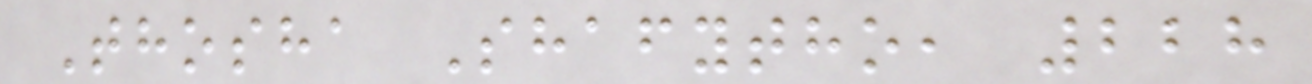Thosha Shafytho, 228
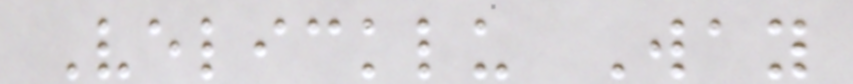Velicklu Way
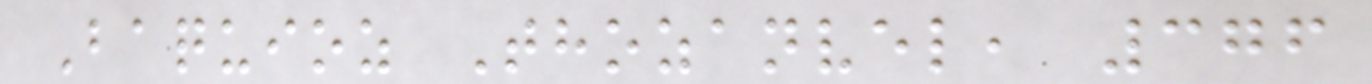Baquioz Thozanvel, 376
